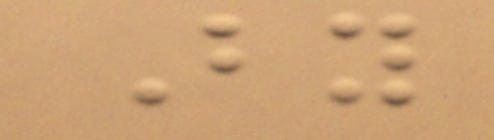By
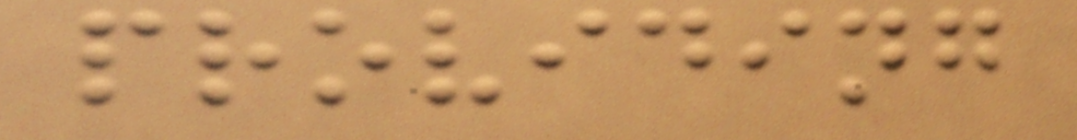providing
